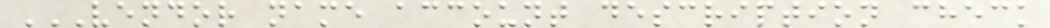VENDOR NAME ACCOUNT DESCRIPTION CHECK
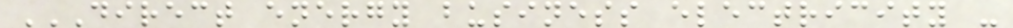DIRECT ENERGY BUSINESS ELECTRICITY -
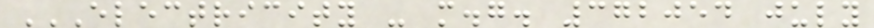ELECTRICITY - M.G. 372054 JULY
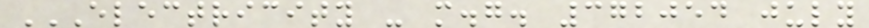ELECTRICITY - M.G. 372054 JULY
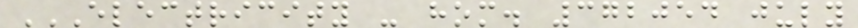ELECTRICITY - HOM. 372054 JULY
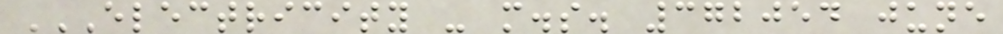ELECTRICITY - M.S. 372054 JUNE
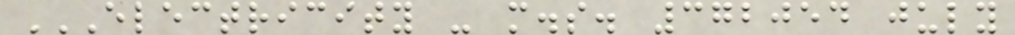ELECTRICITY - M.S. 372054 JULY
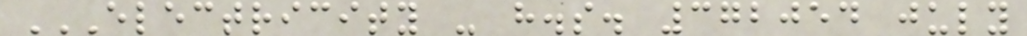ELECTRICITY - H.S. 372054 JULY
